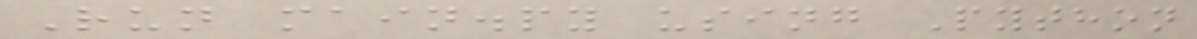Run main.py using Python
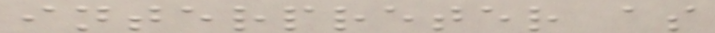interpreter as
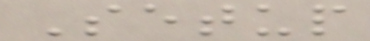Setup
